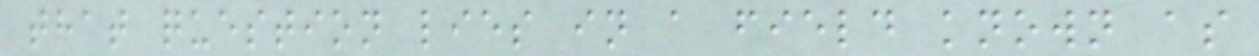that question lies in a field known as
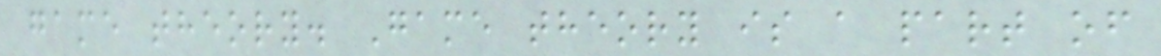game theory. Game theory is a part of
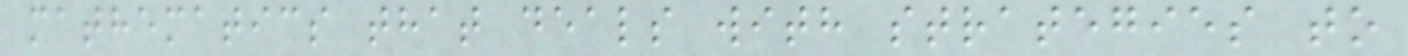mathematics that deals with strategies to
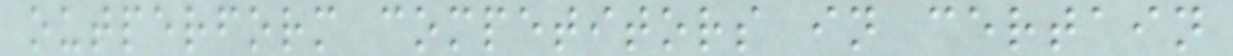outperform competitors in certain
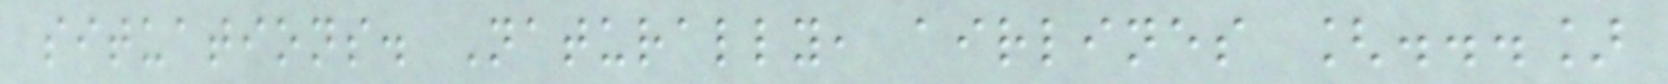situations. Naturally, airlines [...]
